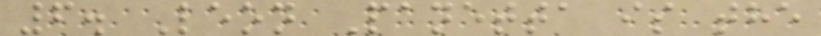6. Leon Panetta is the
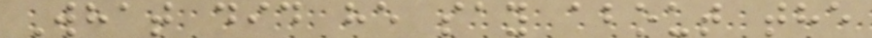What did he say about the
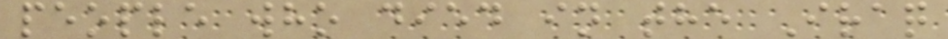people who died in the Iraq
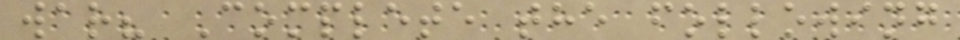war? Complete the following
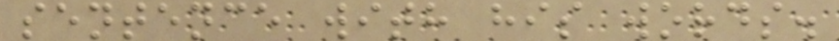sentence with his words.
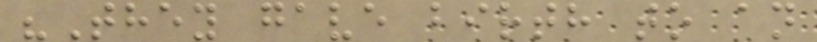"They gave birth to an
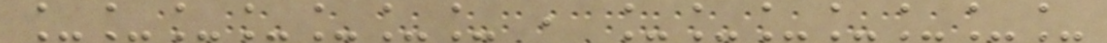_______ , _______
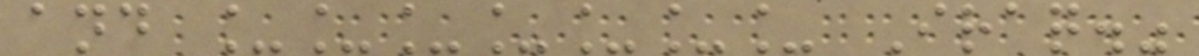and _______ Iraq."
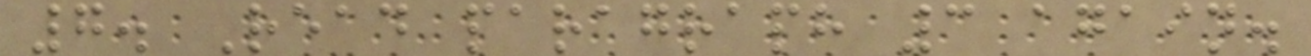7. Read paragraph 3 again.
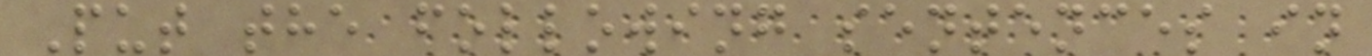Put the following sentences in
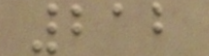212
